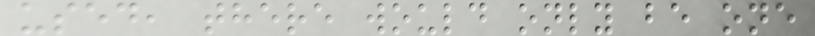used, there would only be one
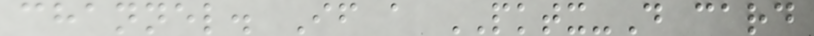channel. If a PKTX-D card
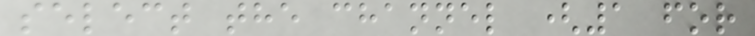select the channel (1 for
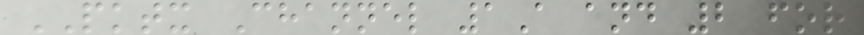PKTX Channel 1A and 2 for
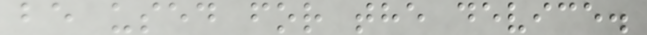be used for the device.
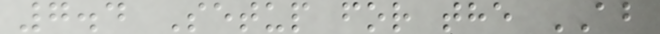7.4 Setup for the AB
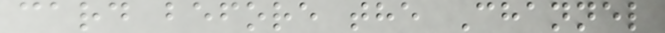card before the Channel
